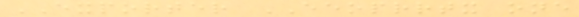EXPORTER EEOPRRTX one
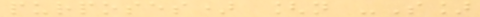purposes) [n -S]
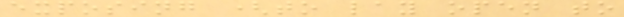exposing (to lay open to
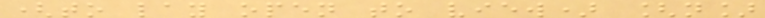(to lay open to view) [n]
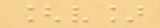[v]
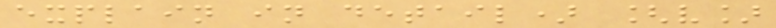explain in detail) [v]
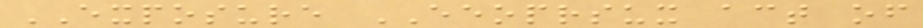EXPOSURE EEOPRSUX act of
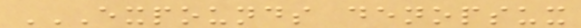EXPOUNDS DENOPSUX
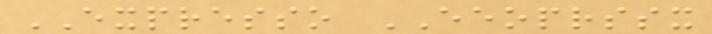EXPRESSO EEOPRSSX
